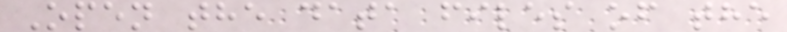Open the data files of the
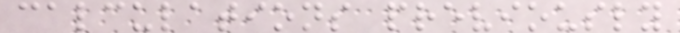calculations previously
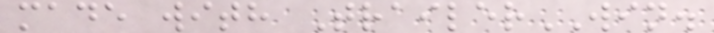made with TrailerWIN.
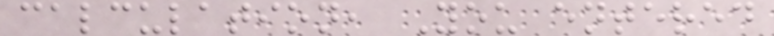calculation, You entered
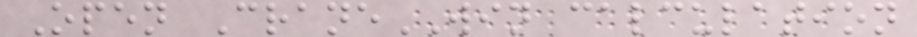Open CraneWIN calculation
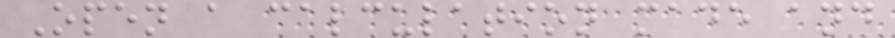Open a calculation made and
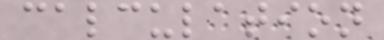calculation
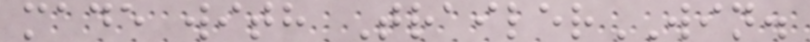made with TrailerWIN.
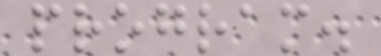program.
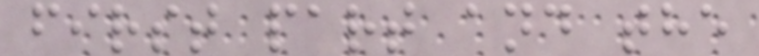first part and the
